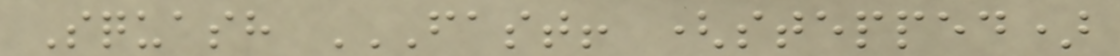Squash FAST! (STEPPED)
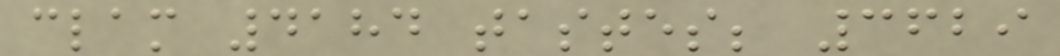clam 4184 tastes; 3629
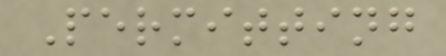Permitting
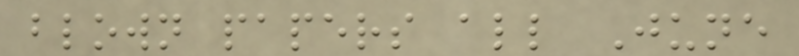blown papers all June
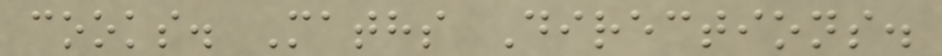cooks. Maths Directions.
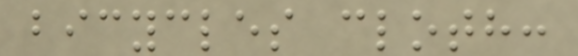bicycles cloth:
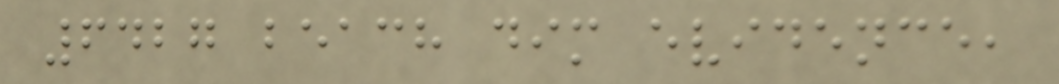6427 beach dim evidence,
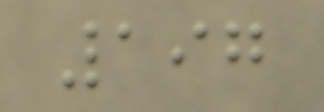197
